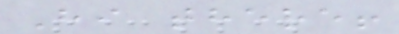Hi there!
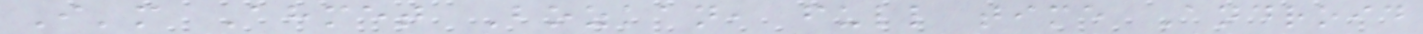I'm Ahmet Bozkan, full time Android
